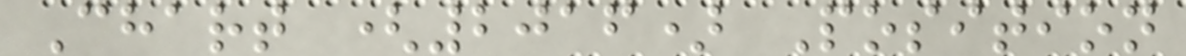Chart (2016) Position
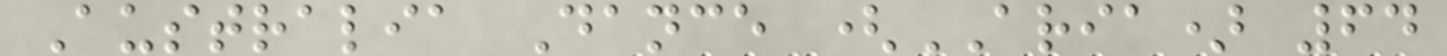Australia Dance (ARIA) 64
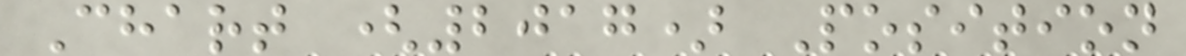Chart (2017) Position
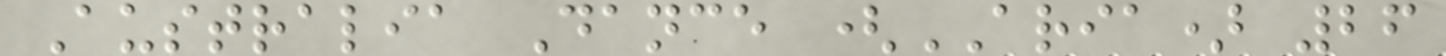Australia Dance (ARIA) 26
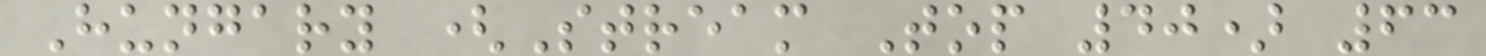Hungary (Stream Top 40) 63
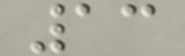13
